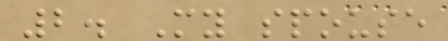2. My spouse
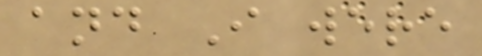and I were
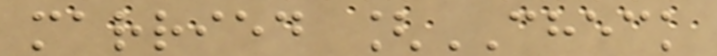married [CHECK
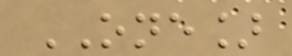ONE]
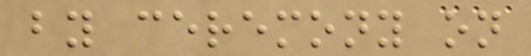by ceremony on
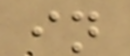in
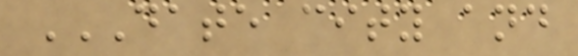DATE CITY AND
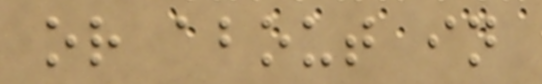or about in
